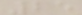25
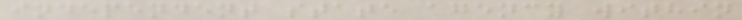independent state agency within
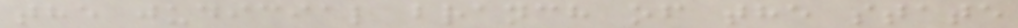the judicial branch of the state
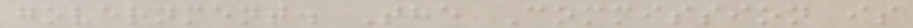government. The Commission is
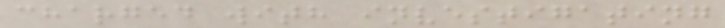charged with investigating
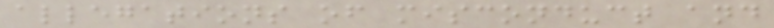allegations of misconduct and
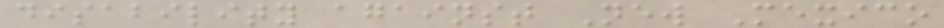disability against New Mexico
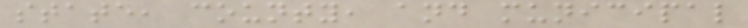state, county, and municipal
